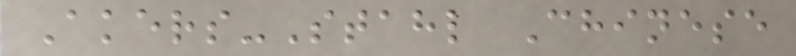Akers-Stahl Chinese
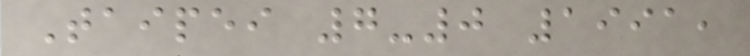Taipei 7-0 1991,
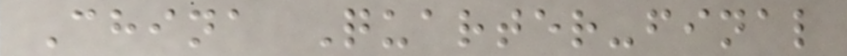China Quarter-final
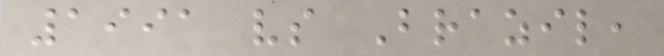1991 vs Brazil,
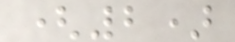(2)
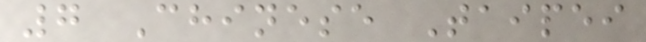7 Chinese Taipei
